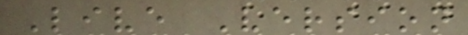Live Version
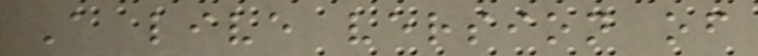A live version of
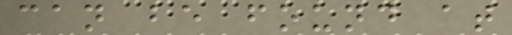can be found at
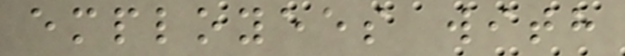employees with
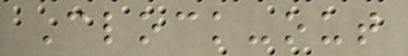Clock-out
